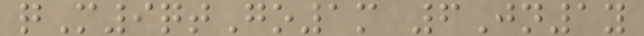qM9qtGo1m 6Jn1y
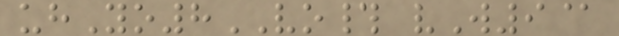uhYo8VO# vW9@
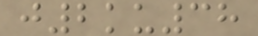j2ku38
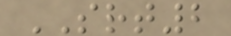SRT2
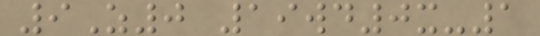9Z0 19wd0x-1
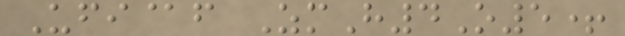Ufi@f ZmH4O5+
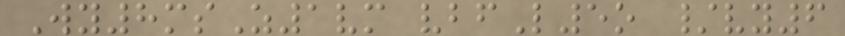Wy8msZ1vm vbfL5o /vy6
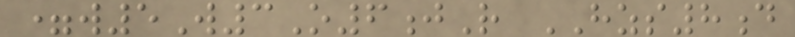=w5W3O6jR HZS8d
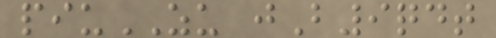piuZU jB9qdt
